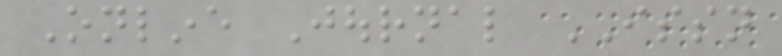Online Journal ISSN
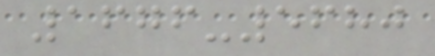1676-5680
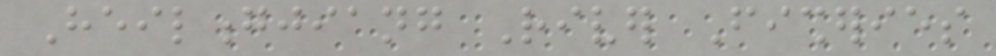Heilongjiang River Fisheries
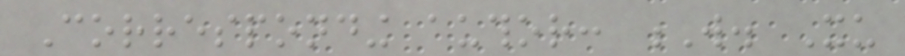Corresponding author: W. Xu
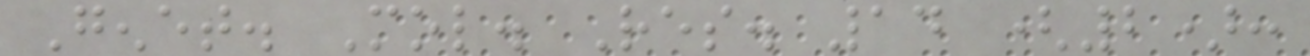Genet. Mol. Res. 14 (2):
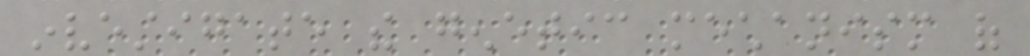investigate the genetic mechanism of
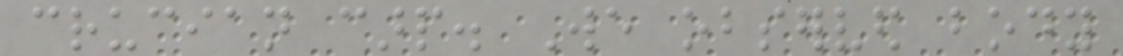crucian carp. We observed body
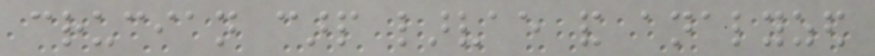crucian carp larvae and analyzed
